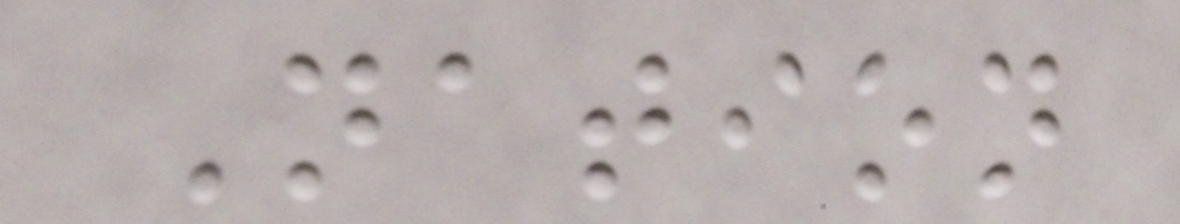Nation
